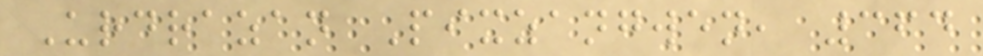Urdrazan Pixzangwen, 364
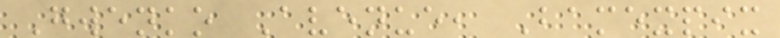Gwenko Avenue, Bamexpix
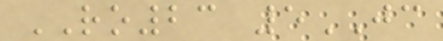RO23 5JC
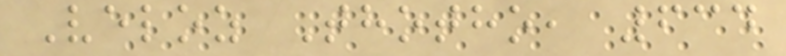Veloz Thotho, 634
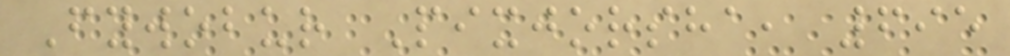Fywobur Pixjorsha, 695
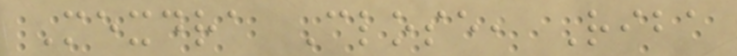Mexdra Close, Riba
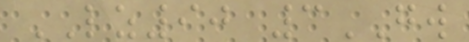LZ90 3GW
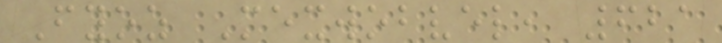Fyoz Mexwobvel, 621
